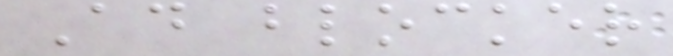Ad blocker
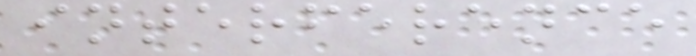interference
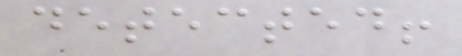detected!
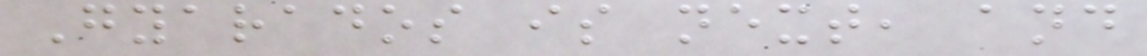Gyarados is next, and
